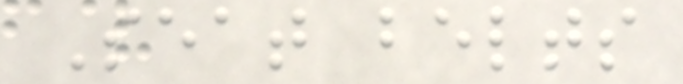Seat belts
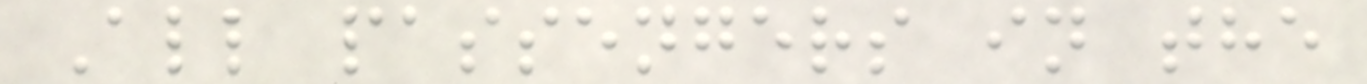All passengers in the
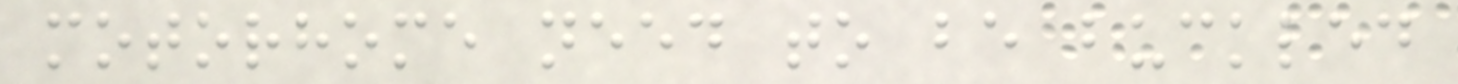motorhome need to be buckled
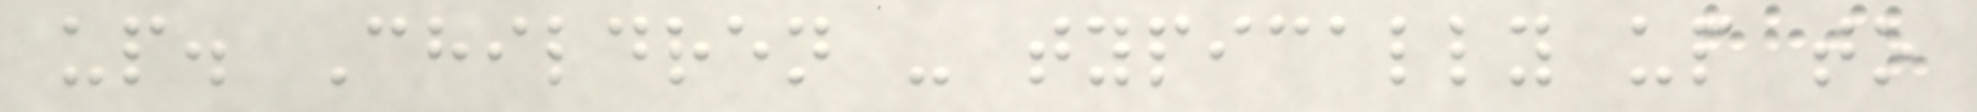up. Children - typically up to
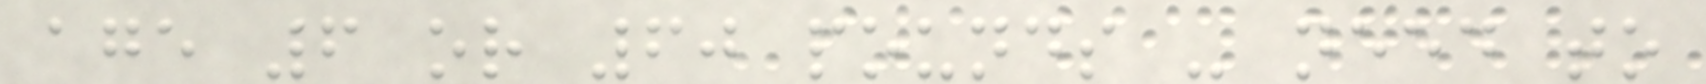age 6 or 60 pounds - need to
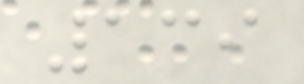139
